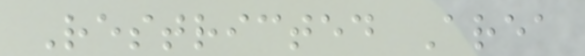Restricted Area
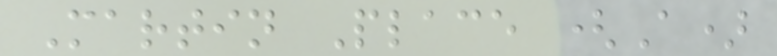Martin Place (A)
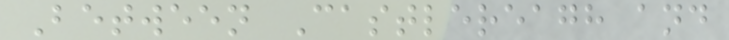Between Castlereagh and
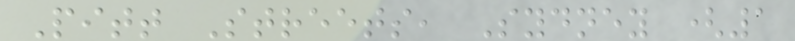Pitt Streets, Sydney (1
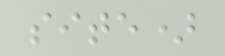site)
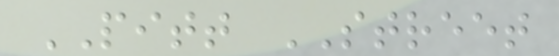PITT STREET
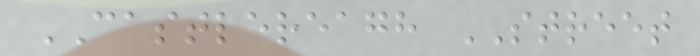CASTLEREAGH STREET
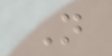N
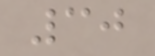30
